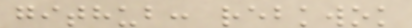github: rebkwok
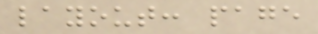layout: page
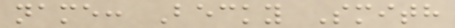name: Becky Smith
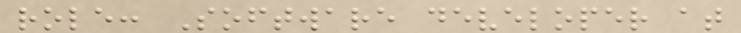role: Software developer at
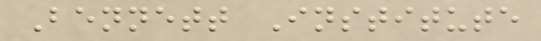Bennett Institute
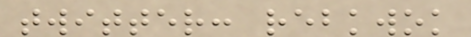twitter: rebkwok
